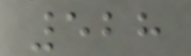528
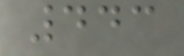443
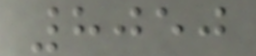8050
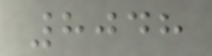8048
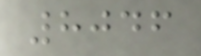8046
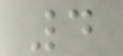4
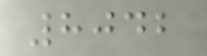8042
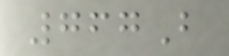767B
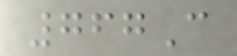767C
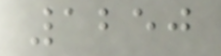1250
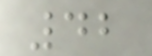42
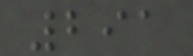291
